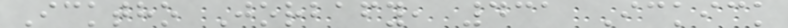Icktho Jorbafy, 431 Ickick
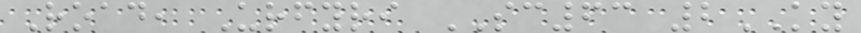Road, Urfyri SC63 2KY
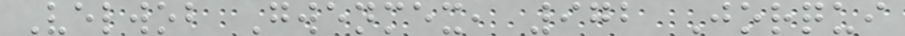Velwob Gwenmex, 972 Jorqui
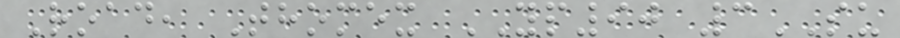Road, Thomex YP90 3SU
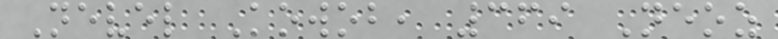Nevel Kowob, 369 Neoz
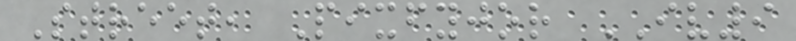Street, Pixfyjor IV9
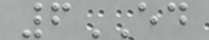6ED
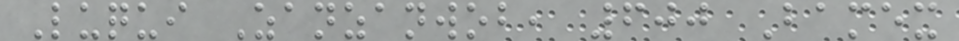Luqui Zanzanwob, 600 Bamex
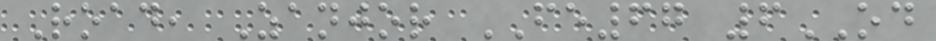Road, Zanjor FE67 6OD
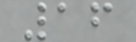16
